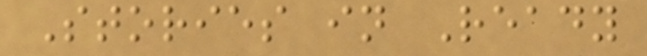Stories in Ready
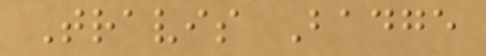Travis Badge
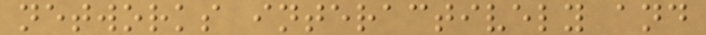networks interactively and
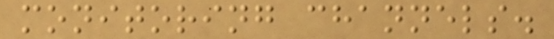monitoring channels.
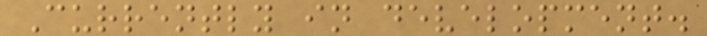Currently in development.
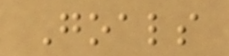Goals
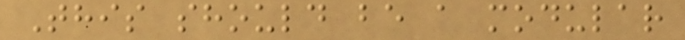This should be a modular
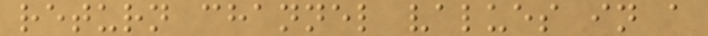return channel values in a
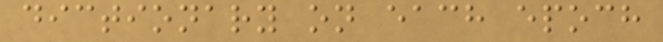dictionary on each epoch
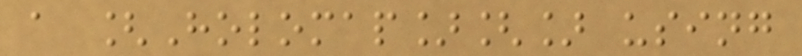a [Holomap][] using
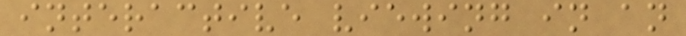interactive viewing in an
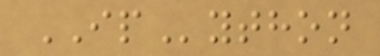IPython
